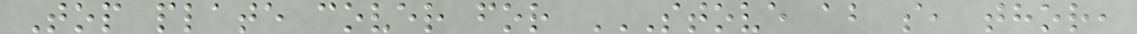Top plate cover for STOVE AB S, THOR,
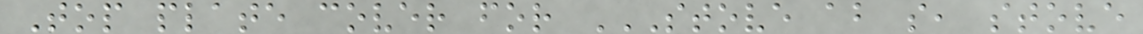Top plate cover for STOVE AB S, STOVE
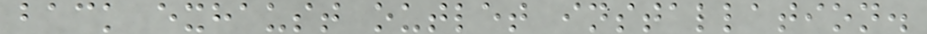back exhaust outlet installation.
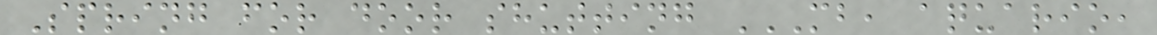Spring for door shutting MB, AQUARIO,
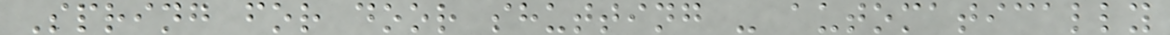Spring for door shutting - automatically
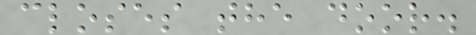closes the door.
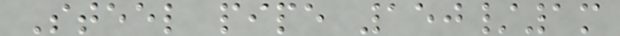Steel pipe 150/1m
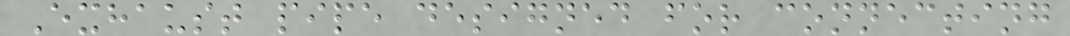Exhaust pipe designed for connecting
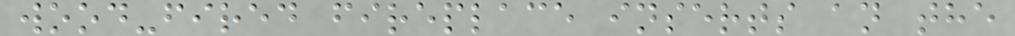wood-fired fireplace inserts an the
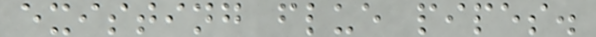existing flue pipes.
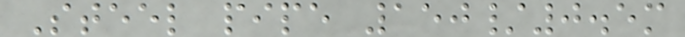Steel pipe 150/0.5m
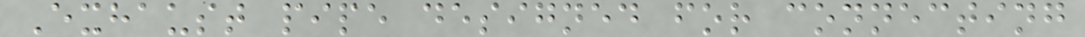Exhaust pipe designed for connecting
